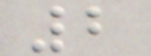2
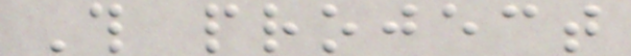This project
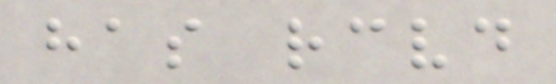has received
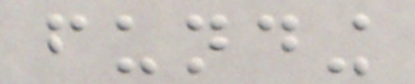funding
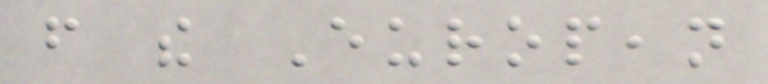from the European
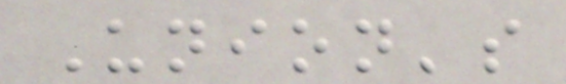Union's
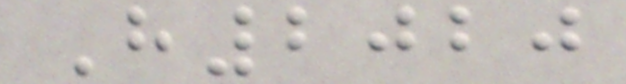H2020
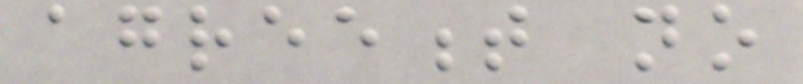agreement no
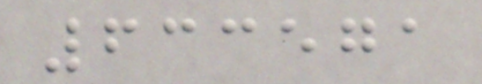633571
